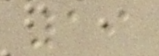19
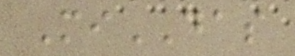MiDAS
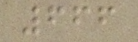666
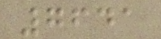7641
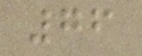76
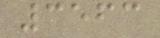3563
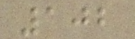102
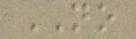NO
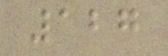127
